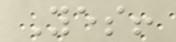Yes!
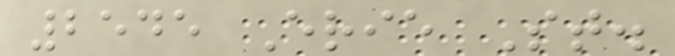2545 Erie St.
